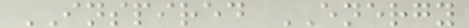INSPIRED ENERGY
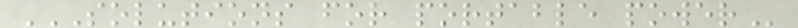SOLUTIONS FOR PORTABLE POWER
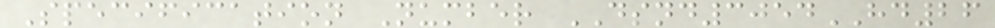Specification Number DSND3054HD26
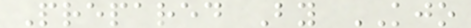Prepared By KJO
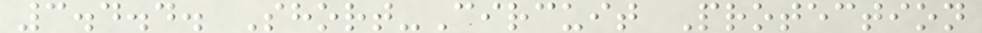3.4.4. Short-Circuit Protection
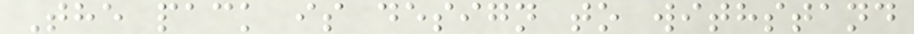The pack is design to withstand
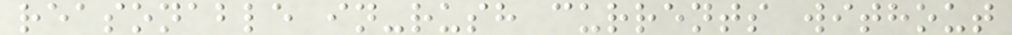reasonable in-rush currents without
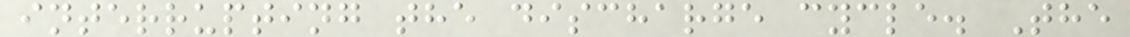interrupting the discharge cycle. The
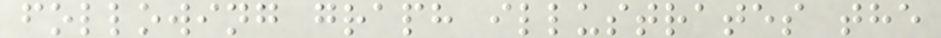following graph illustrates the
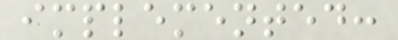implemented:
